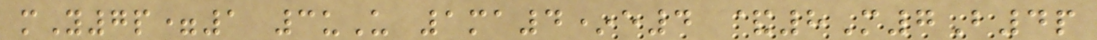mY7p=1 3uU 1ma4*e4 &8M7B4p
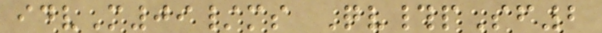idvM09/ms Qv#pSf2
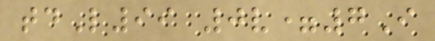tdL99 0v=7I
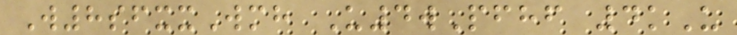W8sfxxWmh U4wPfhf 4kU
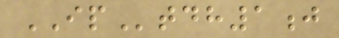IPtdh1j
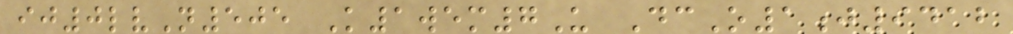ij0lvN505 K1wem7U DcO1j9412
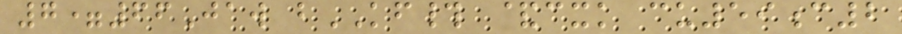7=66Jaw bKF# &cxk cu59c2
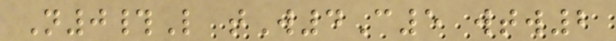N0#L tW4C5 wtw2
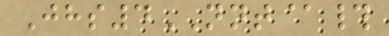Jhs4NNT@#
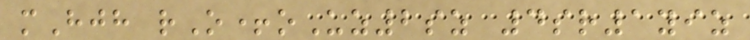mHjh rO+oUz2sz 4sr1yiz
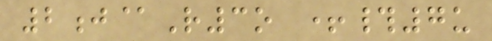2j@R3o +#7u
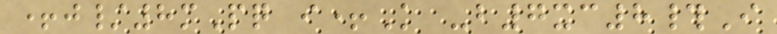+j/8mPq i+K -b7xc8#I
